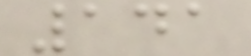141
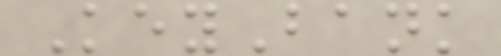KeyBank
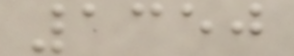1350
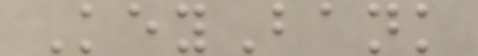KeyBank
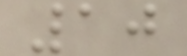10
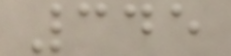345
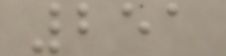251
